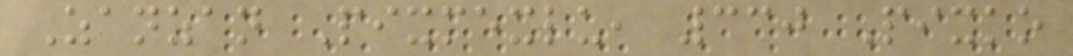Zanzan Pixmexlu, 330 Pixko
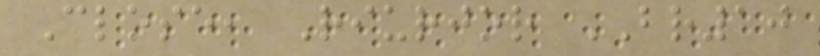Close, Riurjor BR10
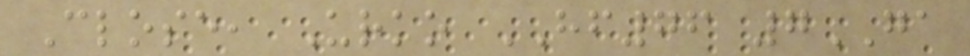Close, Urko HF76 7GA
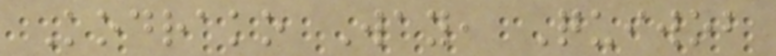Kodrako Way, Quiwob
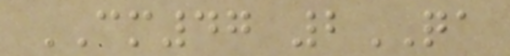CM47 2QA
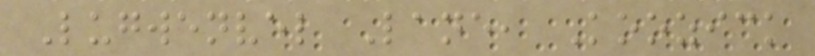Lugwenvel Lane, Koozick
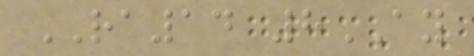RA14 8AY
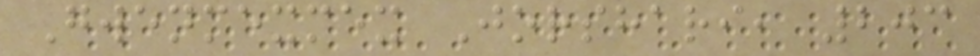Gwenmexmex Jorshari, 203
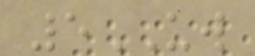5UW
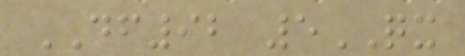DF92 5QX
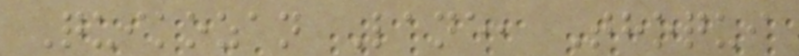Quikozan Lane, Thoqui
